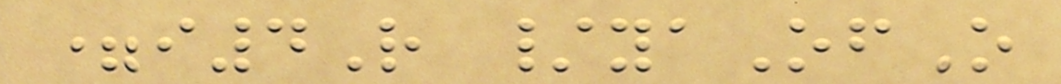=i4R /yaOfO
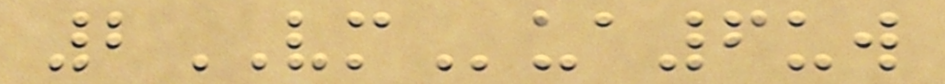2VMua6uw
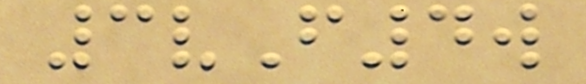3vF4w
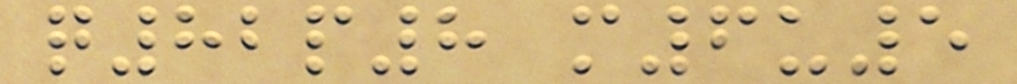q82p8 m6u5
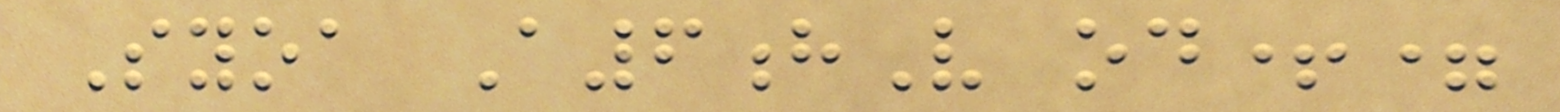Syoa A6hV od+=
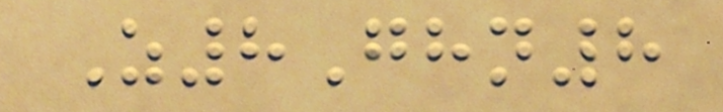Z8Ghn8
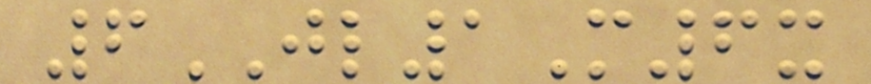6JL1M6x
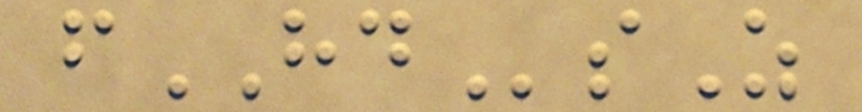fHDsZ
